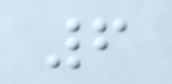6
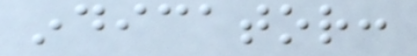indicator:
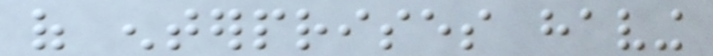of enterprises having
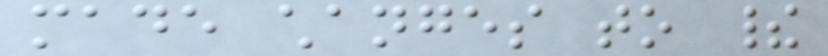made changes to their
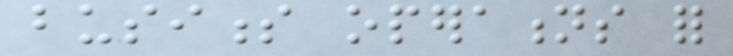business operations for
